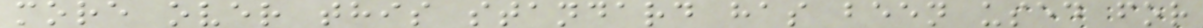more over this standard has been used for
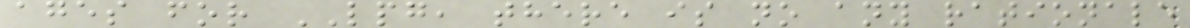ages for LPG, there is no any rationale
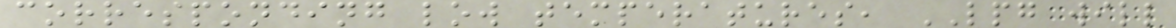corresponding low temperatures, LPG will
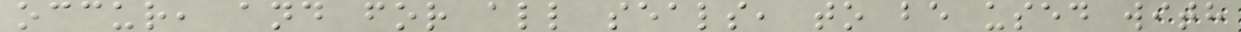occur, and for all seals, to be used with
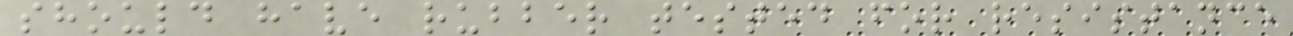should have rubber tested for resistance
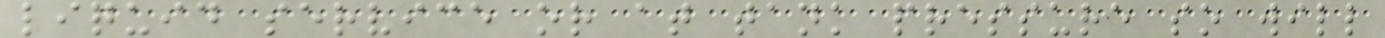liquid service or at tank pressure so will
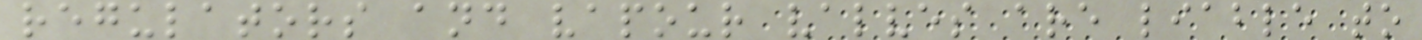regulators and vapour valves are liable to
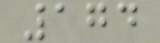174
